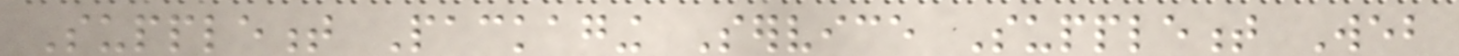Supplement Packaging Service Supplement Web
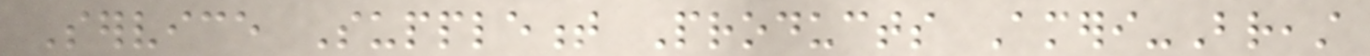Service Supplement Products Ameri-Breast
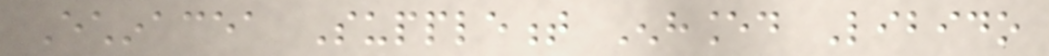Echinacea Supplement Enhanced Libido
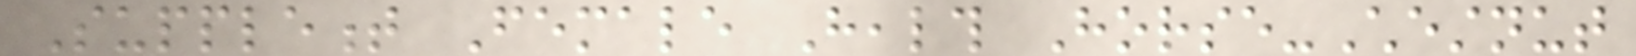Supplement Female Health Horse-Chestnut
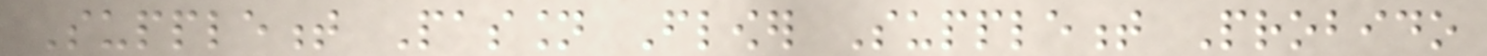Supplement Passion Flower Supplement Probido
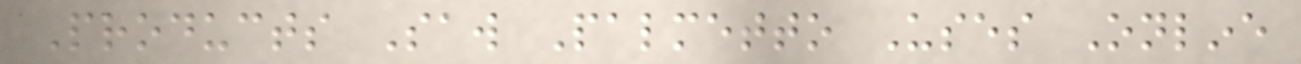Products Saw Palmetto Uses Online
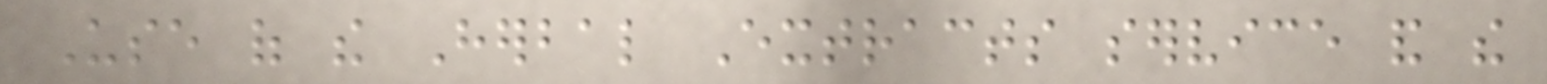Use of the Herbal Extracts service and the
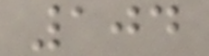104
